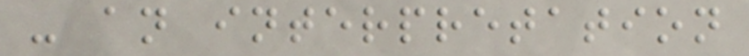- an interpretation
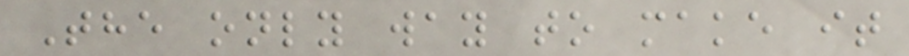The only way to make it
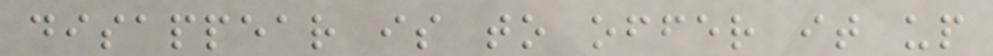disappear is to offer it up
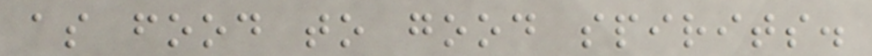as food to good spirits.
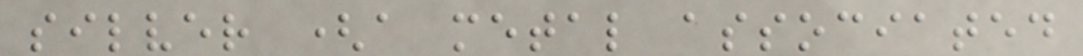silver (a metal associated
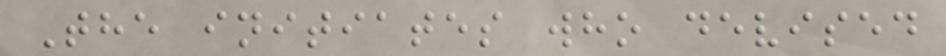The initiates who devised
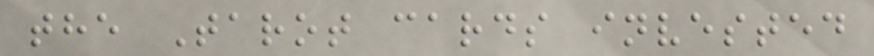the Tarot cards invested
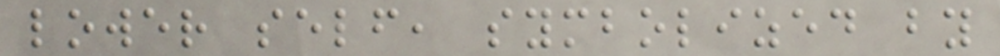lower self, symbolized by
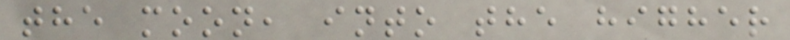the moon, into the higher
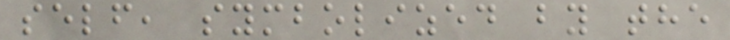self, symbolized by the
